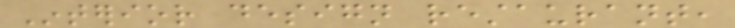Interior design restaurant,
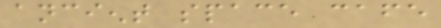ancient space cafe
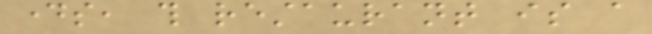days, this restaurant is a
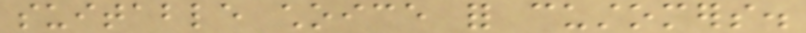suitable choice for customers.
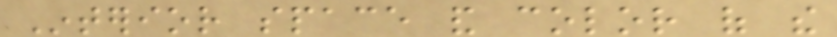Interior space and color of the
